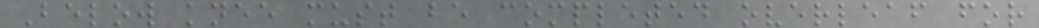Below knee must be completed overleaf for
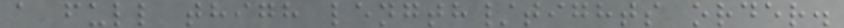a full thigh length/tights order.
